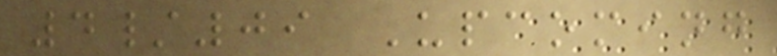4/09 Upcoming
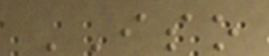ISO
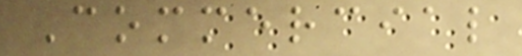Commercial
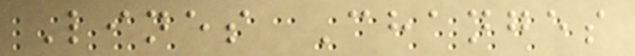Lines Changes
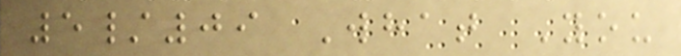5/09 What You
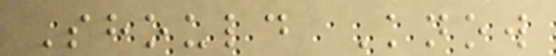Should Know
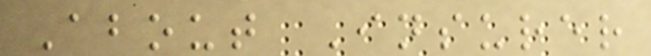About Insurer
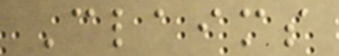Claims
